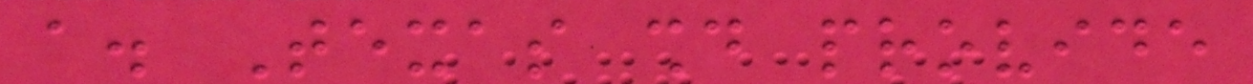a. Texas should provide
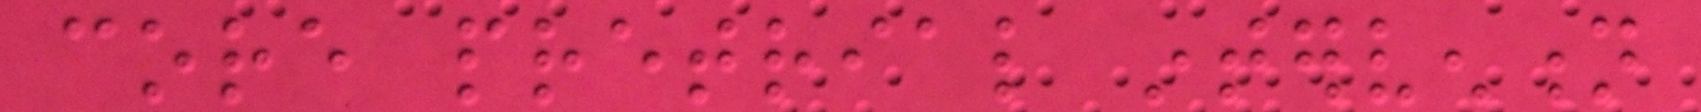core pretrial intervention
